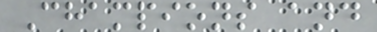Champions and
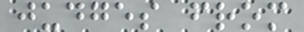judges from
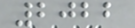2022
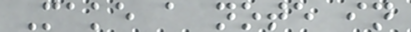Make a note in
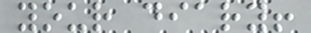your diary!
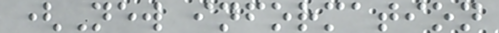(New information
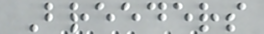Breeders
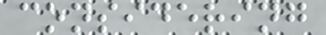considering
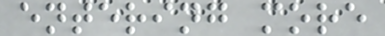entering more
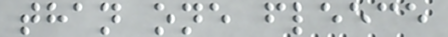than one fleece
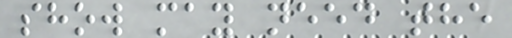show may need the
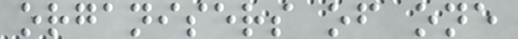organisers of one
